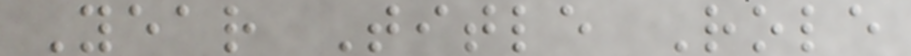Year Title Role
